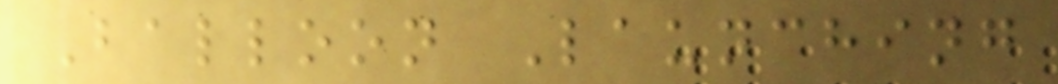Balloon Launching
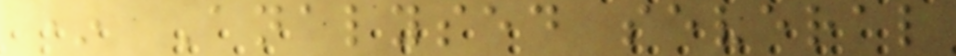* Analysed several
